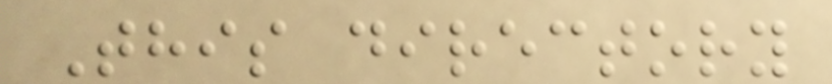This directory
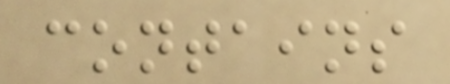contains
